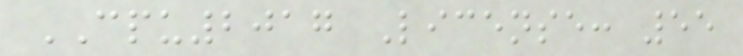CPU2017 License: 55
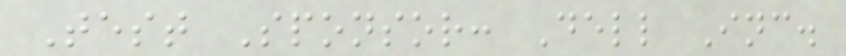Test Sponsor: Dell Inc.
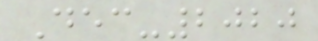Dec-2020
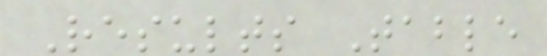Results Table
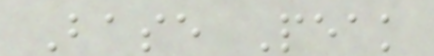Base Peak
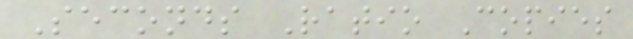Seconds Ratio Copies
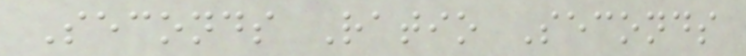Seconds Ratio Seconds
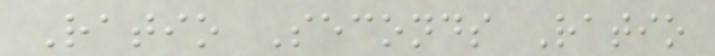Ratio Seconds Ratio
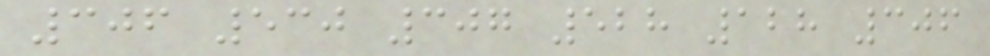306 530 307 528 128 306
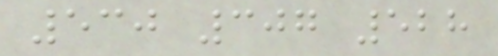530 307 528
